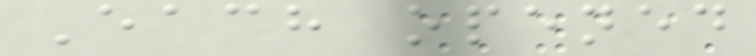Each opened
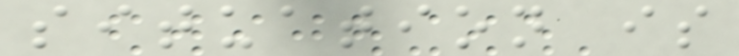situation is
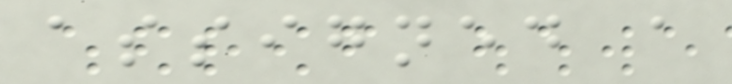assigned a
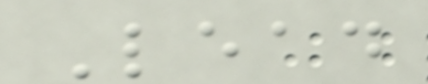Lead
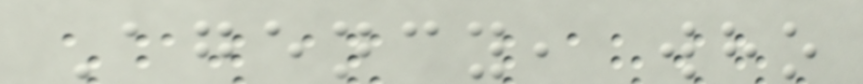Agency, who
